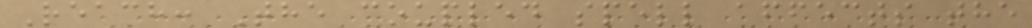Reach: The coupled spell affects the
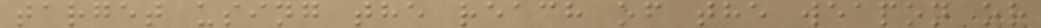target using the reach of the weapon or
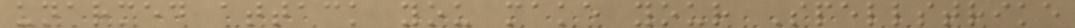unarmed attack you make your Spellstrike
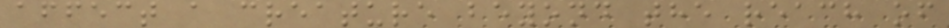affect a creature beyond the reach of
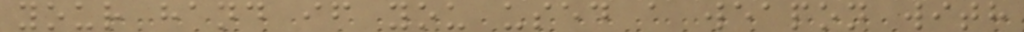your hand if you used a weapon with
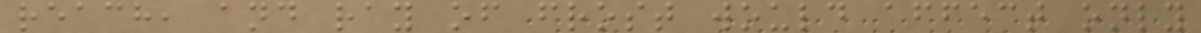reach, and ray of frost would affect only
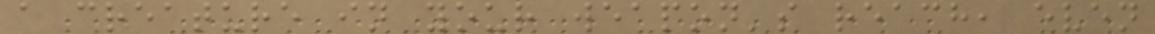a creature in your weapon's reach, even
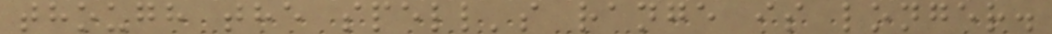though the spell's range is longer.
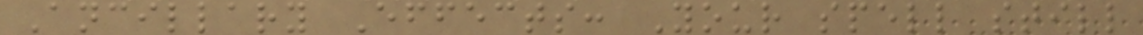Ancillary Effects: Your spell still
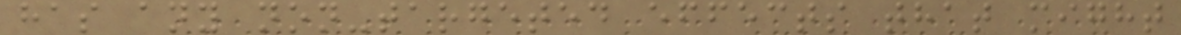has any non-targeted effects that might
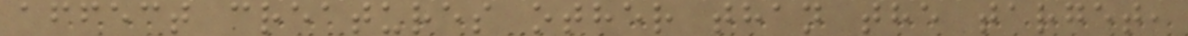affect creatures other than the target,
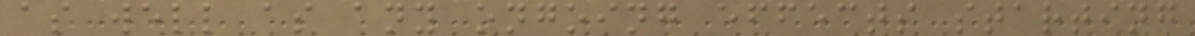as well as any ongoing effects starting
